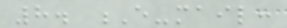8. E-mail:
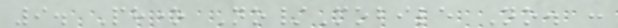9. Phone No/Mobile No. :
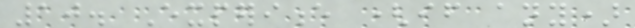10. Experience (if any)
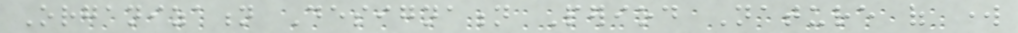Organization Designation Period Nature of work
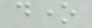done
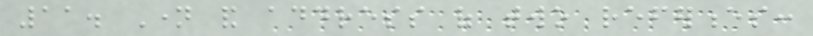11. Name and address of two references:
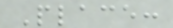Place:
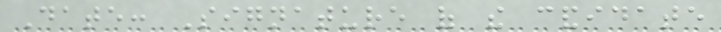Date: Signature of the candidate
